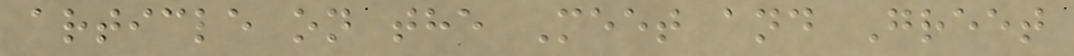article on the Meet and Greet
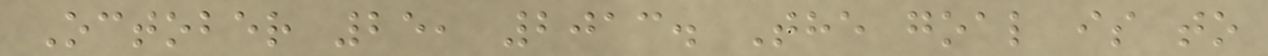October 25, 2013. The goal is to
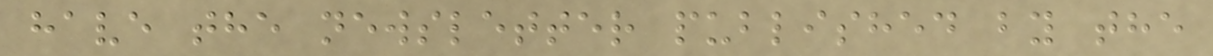have the newsletter published by the
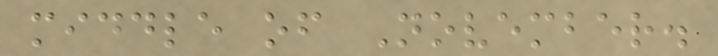middle of November.
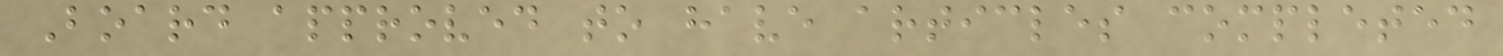Board approved to have articles completed
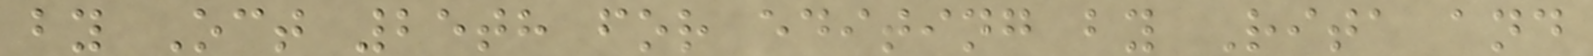by Oct 25th for editing by Rita and
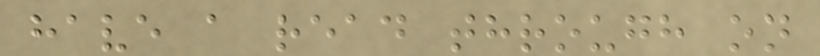have a read through on
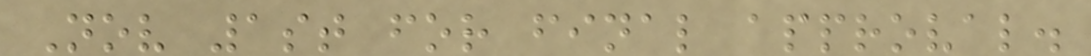Nov 1st for final approval.
